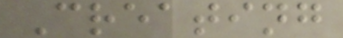Creating
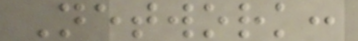Network:
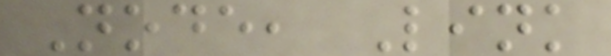Node, Link
